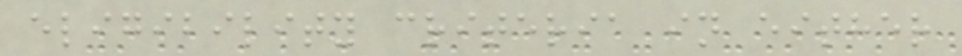eligibility criteria in either
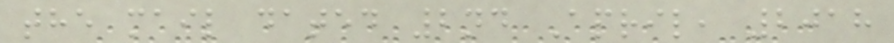the mail dated 2nd April, 2018
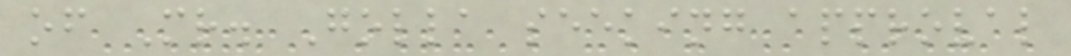of Mr. Golla seeking approval
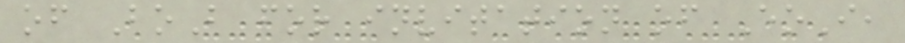of BoB for invitation of EoI,
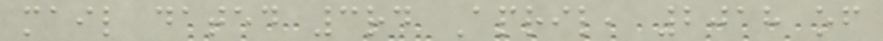mail dated 3rd April, 2018 of
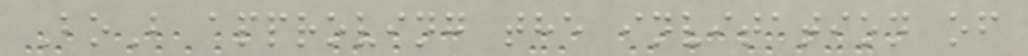BoB approving the invitation of
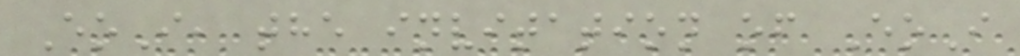EoI, the invitation of EoI
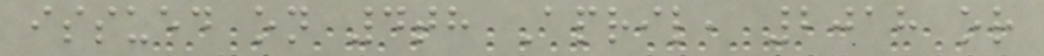issued on 4th April, 2018 or
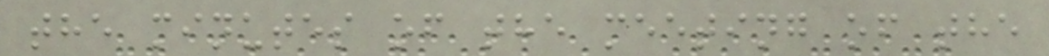the minutes of the meeting of the
